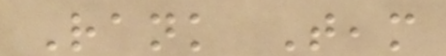Rank Team
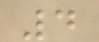4
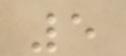5
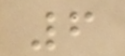6
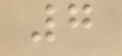7
